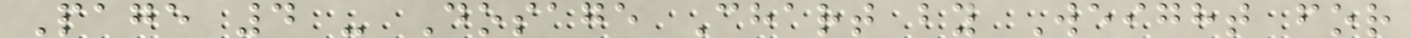Page 4 - Dosage Chart by Weight for
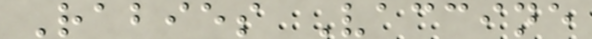Rabies Vaccine
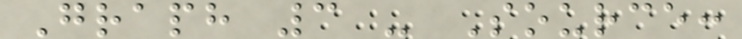Graph 3 - Source:
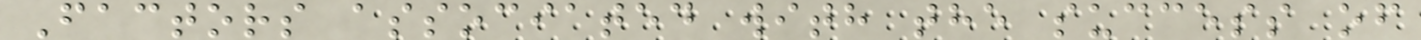Factors associated with the success of
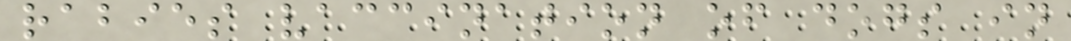rabies vaccination of dogs in
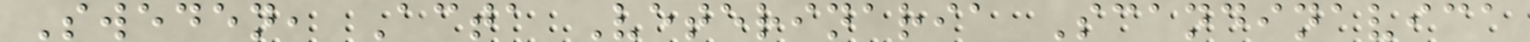Sweden, Acta Veterinaria Scandinavica
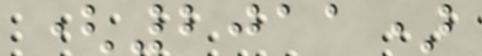(2011)
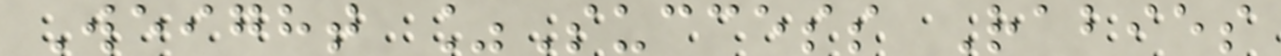Weight %Success Rabies
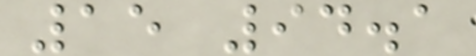15 94.1
